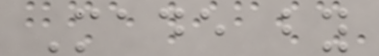Made by
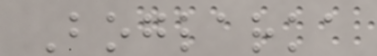Boglarka
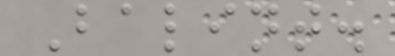Balint.
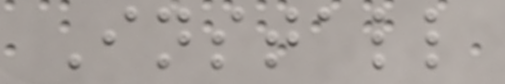Install
